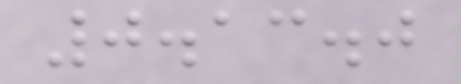0.13.0
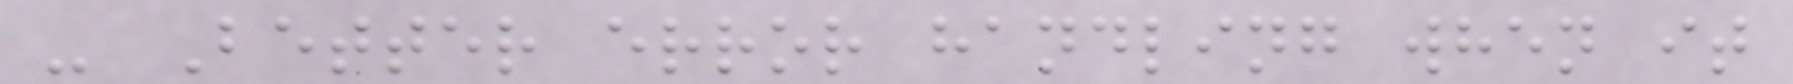- Better error handling when it
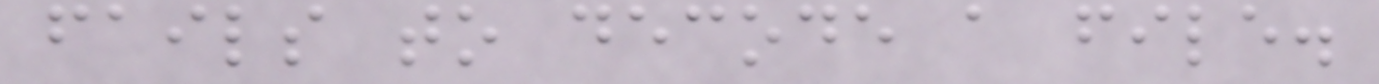fails to decode a file.
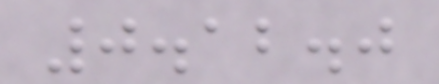0.12.0
